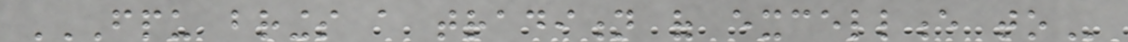FPU BRINGS A TRADITION OF EXCELLENCE TO
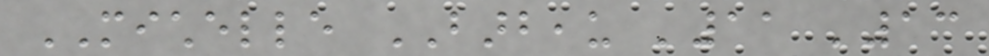MICHELLE BARBEAU '11 '13
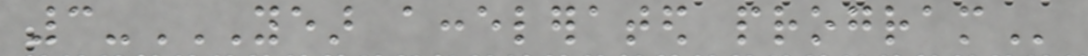3-YEAR ACCELERATED PROGRAM
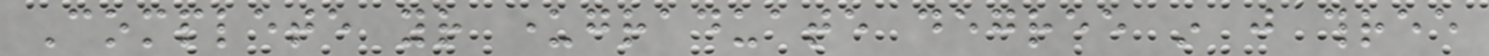Complete your undergraduate degree in just three
